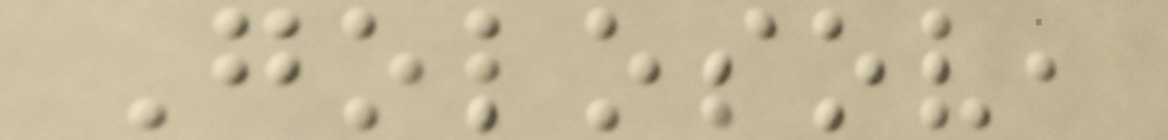Golosov,
